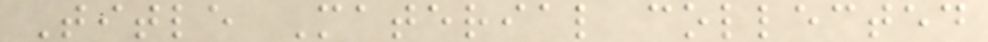Title Material collected
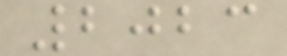2023
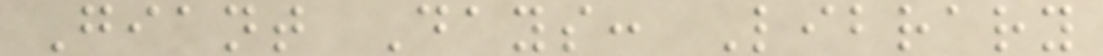Giant Days: Library
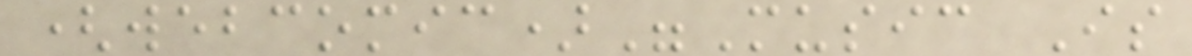(webcomic)"Music Is
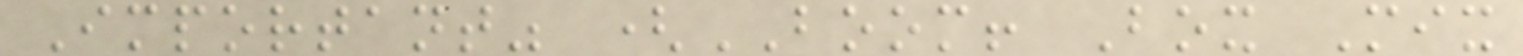Important" (BOOM! Box Mix
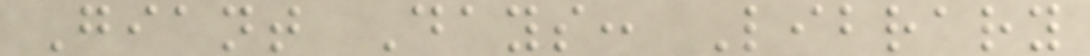Giant Days: Library
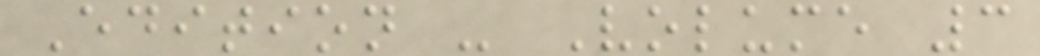Edition - Volume 3
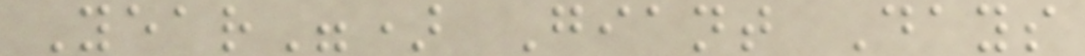Year") Giant Days
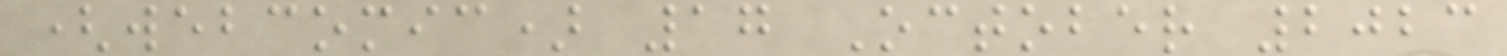(webcomic) 17 October 2023
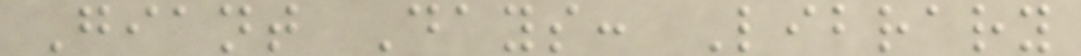Giant Days: Library
